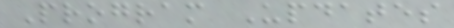Program Updates
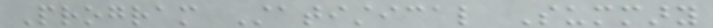Program Statistical Summary
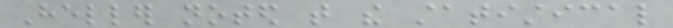Heller noted that the statistical
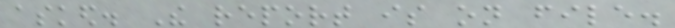asked. The report is on file.
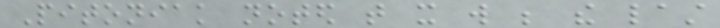Pitoniak noted that it will be the last
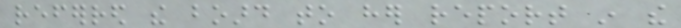referred the board to her report in the
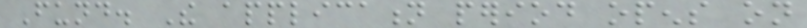Fund. The application period opens on
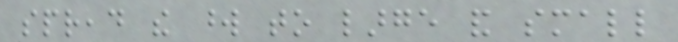spread the word to large and small
